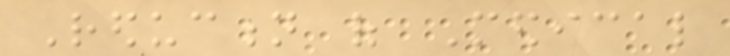Reduction of Medical
